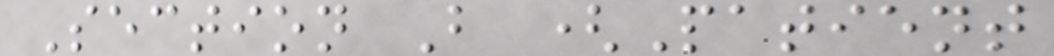Section B (Patient
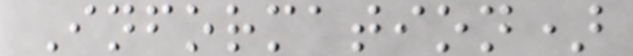Information)
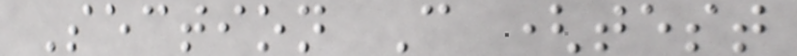Section C (test
